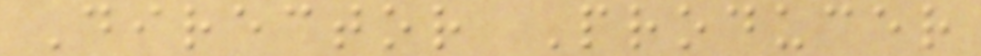Director Producer
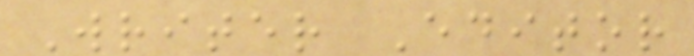Writer Editor
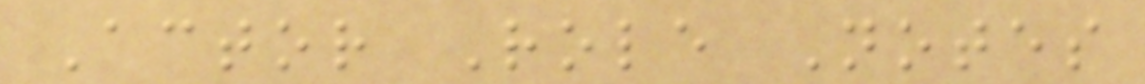Actor Role Notes
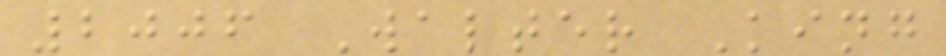2006 Walter King
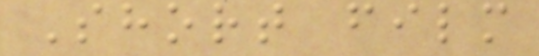Short film
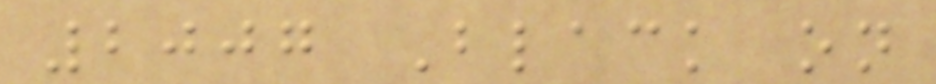2007 Black on
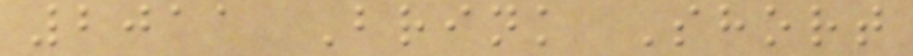2011 Brink Short
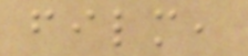film,
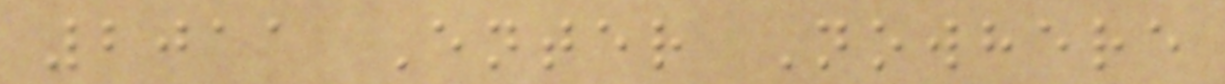2011 Enter Nowhere
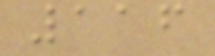116
